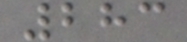283
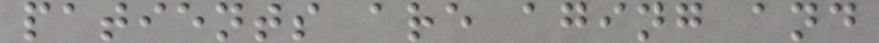patients are aging and
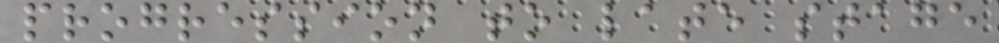progression to late stage
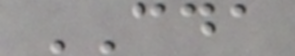CDA
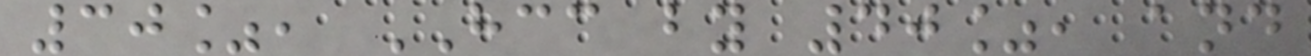30%, HCC by 40%, and
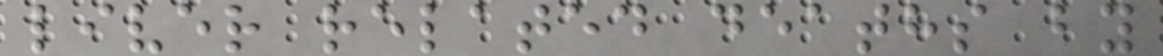liver related deaths by
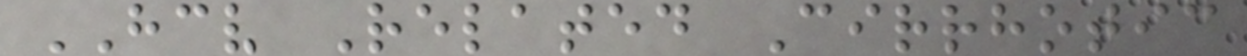HCV Related Cirrhotic
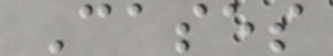Cases
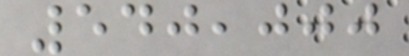540,000
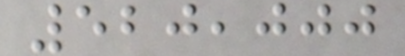520,000
